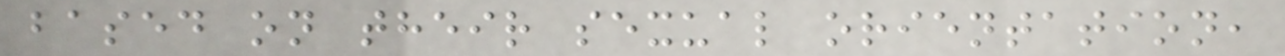based on their sexual orientation,
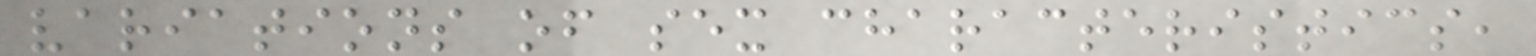variations of sex characteristics,
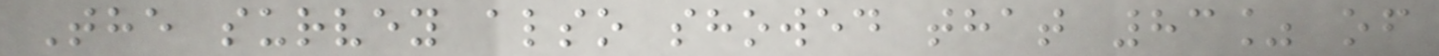The survey also showed that 83% of
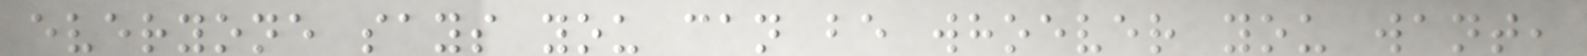everyone says you can be whoever you want,
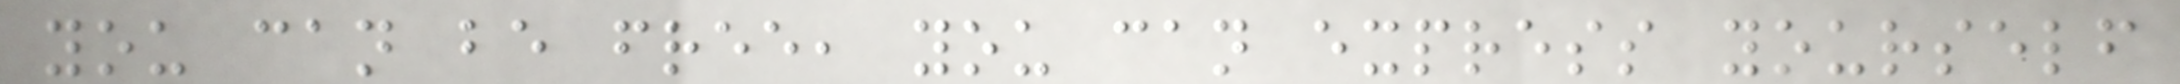you can be free, you can express yourself
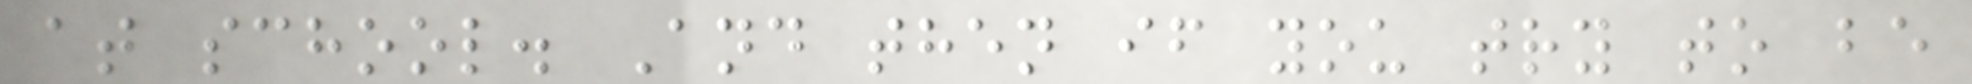at school. And then if you try to be
